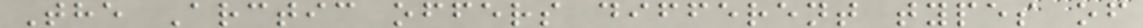The Arctic offers different types of
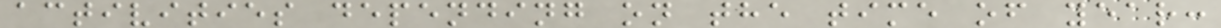activities depending on the time of year:
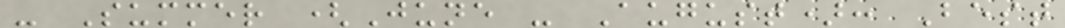- Summer (June - August): Best
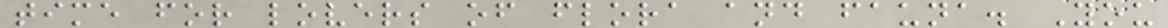time for lovers of flora and fauna. You
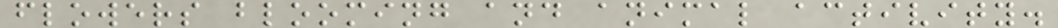flowers blooming and animal activity.
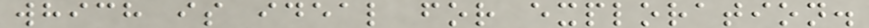which is ideal for exploration.
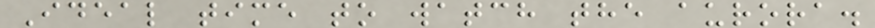Ideal time to watch the aurora.
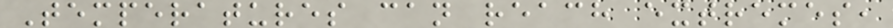Temperatures can reach extremes,
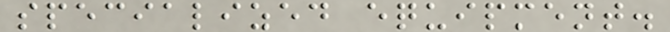specialized equipment.
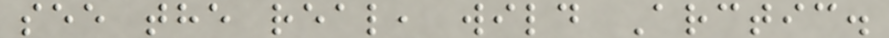see the real, wild Arctic.
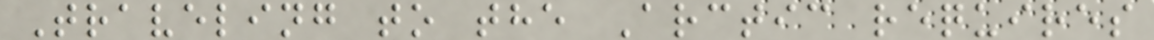Traveling to the Arctic requires
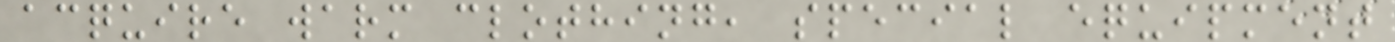acquire warm clothing, special equipment
